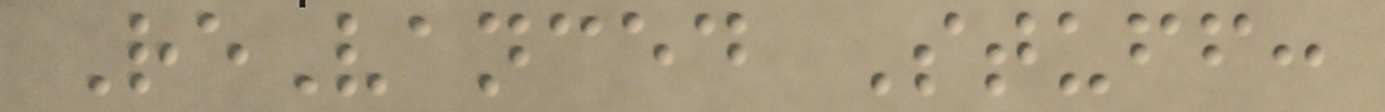ReVanced Stuff:
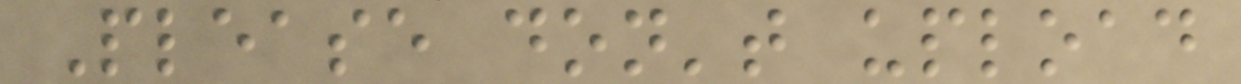Please don't upload
